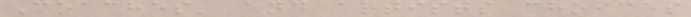Coaches' and artists choices
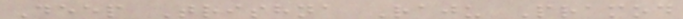Deep Trishna Raju Pramod
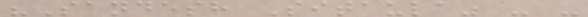"Sandesh Sitaula" - -
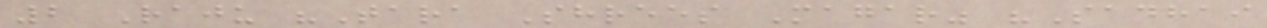2 Raju "Tara Shrees Magar" "Sadhai
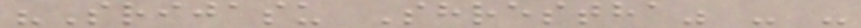"Srijasu Shrestha" - -
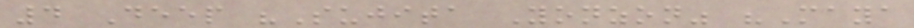4 Deep "Sujita Yonzon" "Maya
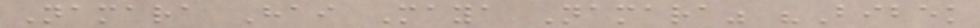Namara Hai Maya Namara" "Bibek
